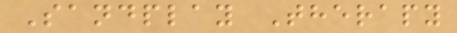Sandplay Therapy
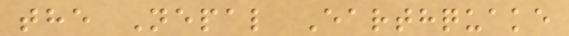the Nepal Earthquake
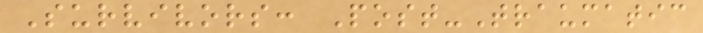Survivors: Post-Traumatic
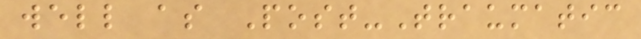well as Post-Traumatic
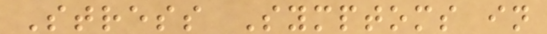Stress Symptoms in
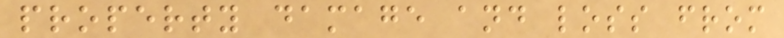property damage and loss from
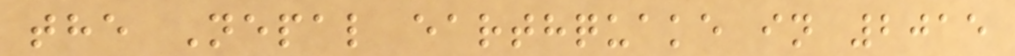the Nepal earthquake in 2015
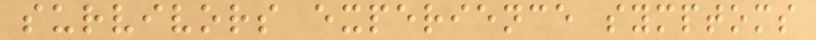survivors experience symptoms
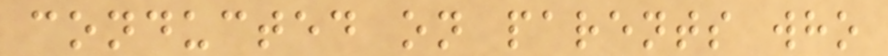conducted on parents who
